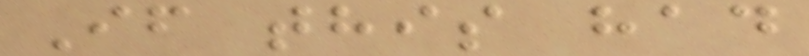If this had
